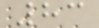83
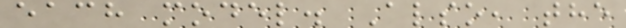each model. Also, the
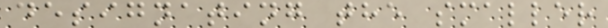designating the smaller
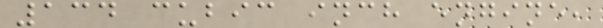134 cubic inch engine,
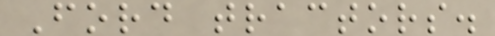Ford tractors.
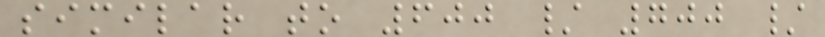similar to 600 / 700 /
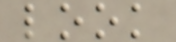look
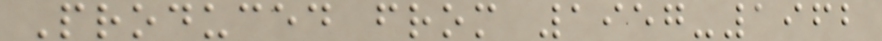Produced from 1957-1962
